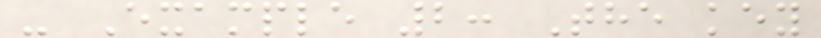- Example 2: The key
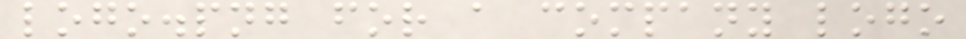logo.png for a company logo
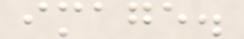image.
